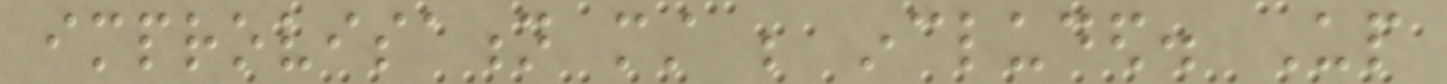improvisation must be included. Up
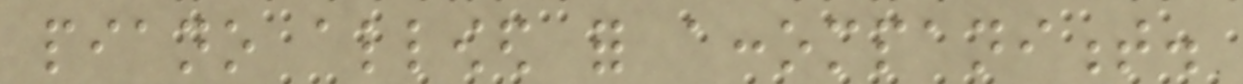piano allowed for accompaniment.
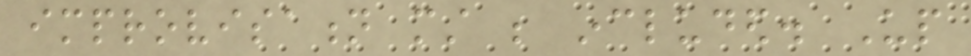improvisation must be included. Up
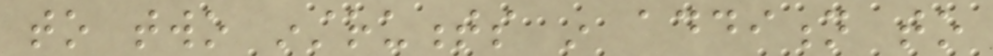to two instruments in addition to
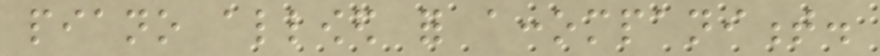piano allowed for accompaniment.
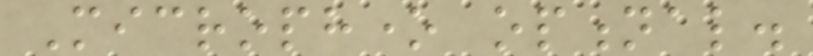Microphone optional.
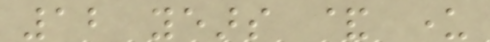12 years & under
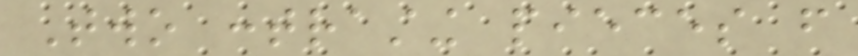Two contrasting pieces from
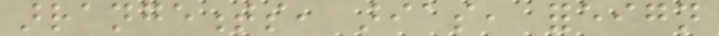arrangements, arias, foreign
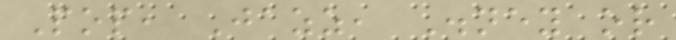Pop, Jazz, Disney or
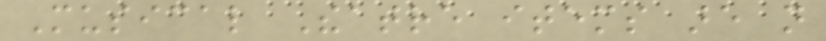Musical Theatre items are not
